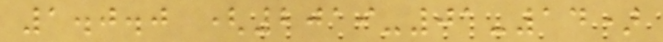1.0.0 (2019-01-14)
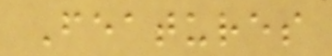Features
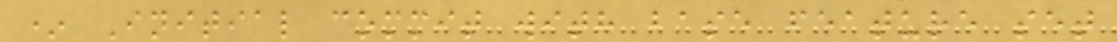* Initial commit with base feature set
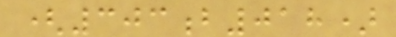(303b018)
